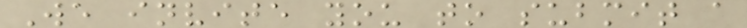We invite you to submit a
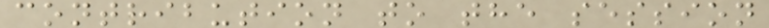contribution to the session
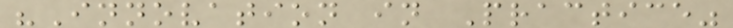"Innovation in Practice"
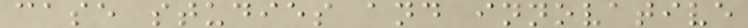case studies and innovative
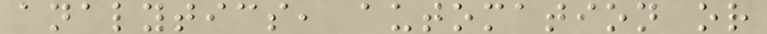analytics, automation or
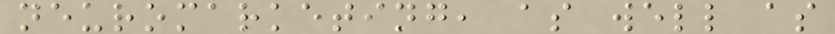neuromarketing, as well as
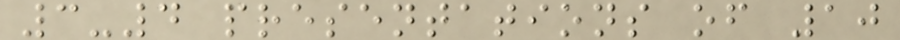3-4 presentations of 10
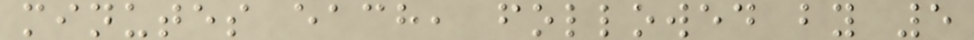minutes each, followed by 5
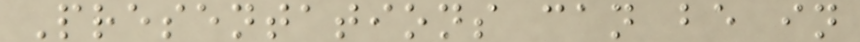Presentations can be in
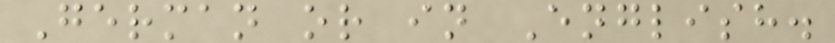German or in English.
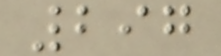297
